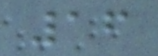16
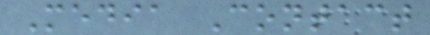Media Contact
